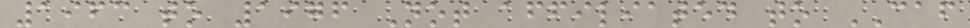1963 to 1976 Not affiliated to CAF
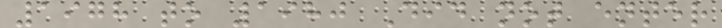1978 to 1980 Did not enter
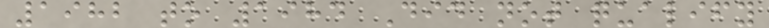1982 to 1984 Did not qualify
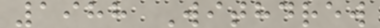1988 Withdrew
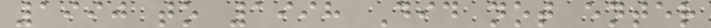1990 to 1998 Did not enter
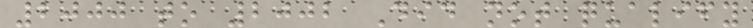2000 to 2002 Did not qualify
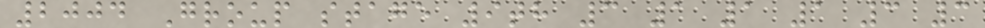2004 Group stage 9th 3 1 1 1 3 3
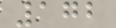172
